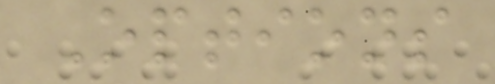Options
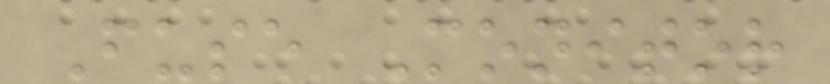Fuse Monitor
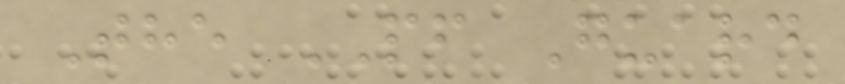The PF Guard
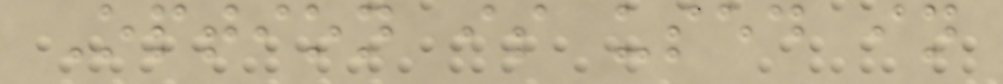Option is used in
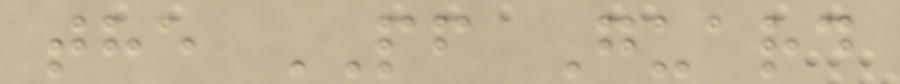the PF Guard
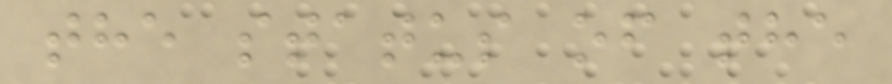the status of the
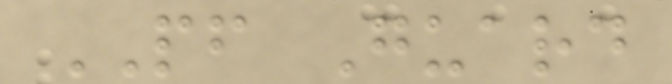PF Guard
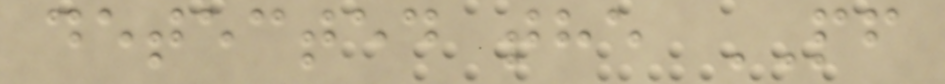detected the PF
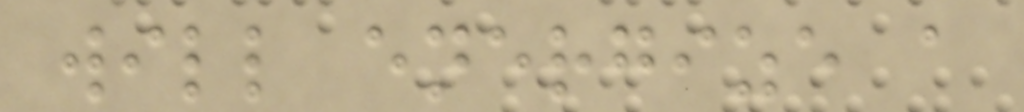will energize a
